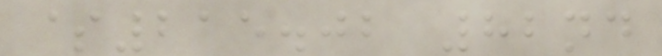$215.02 82nd
